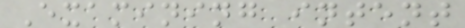Examining intent
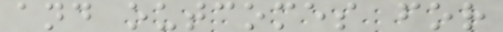and outcomes for
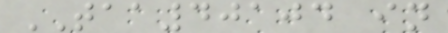TAA40104 in
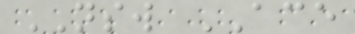NSW ACE
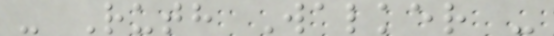- Ruth Walker -
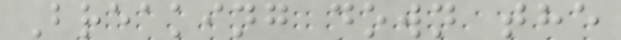Breaking down the
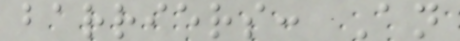barriers: An
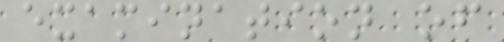examination of
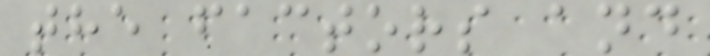the factors and
